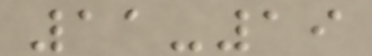11-19
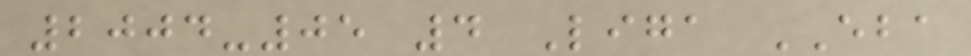2004-05 4 Liga EBA
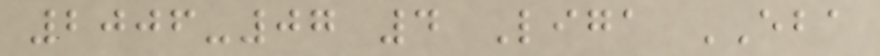2006-07 4 Liga EBA
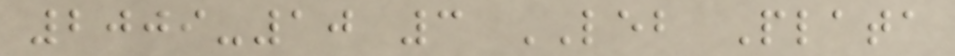2009-10 3 LEB Plata
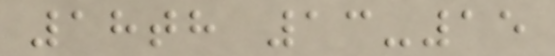18th 13-15
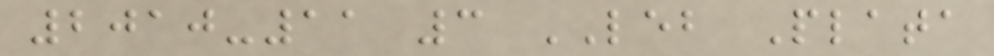2010-11 3 LEB Plata
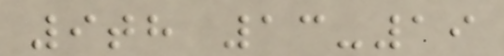9th 13-19
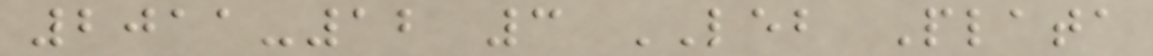2011-12 3 LEB Plata
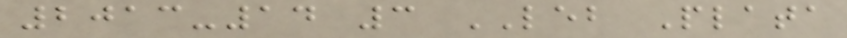2013-14 3 LEB Plata
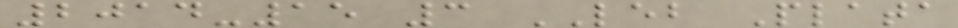2014-15 3 LEB Plata
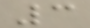3
